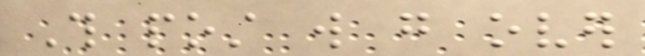This post will go over
